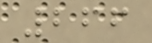266
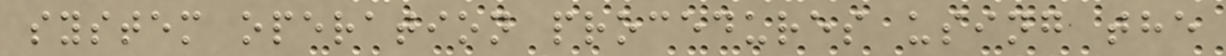system operation procedures using the
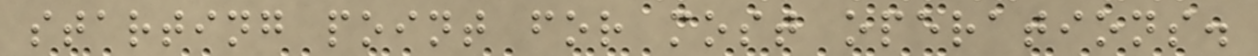starting point for most operations.
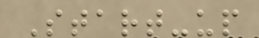Start-up
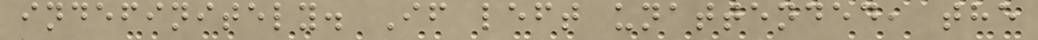indefinitely. If left unattended, the
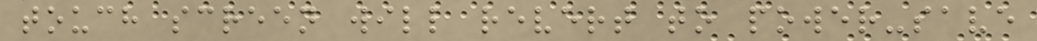touch screen will revert to power-save
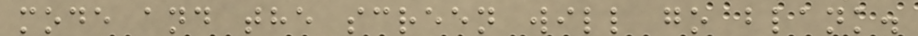mode and the screen will go blank.
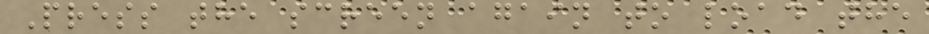Press the screen again to load the
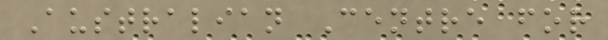Australian Centre for
